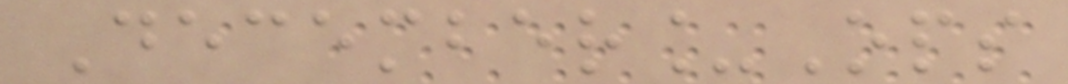December_Ops
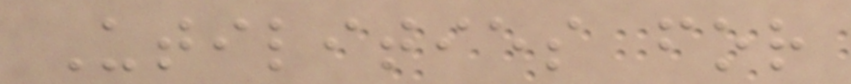Utilities for
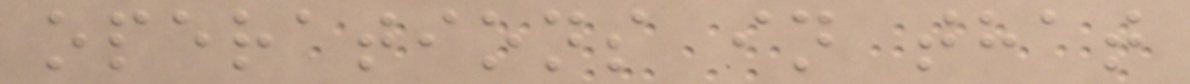operations in that
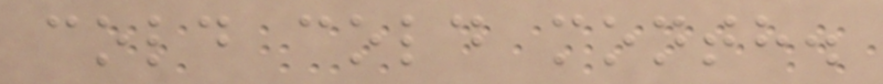cold cold month.
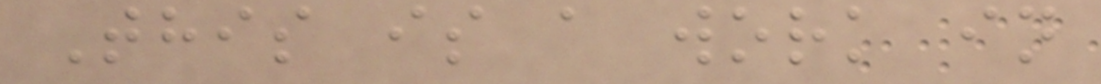This is a work in
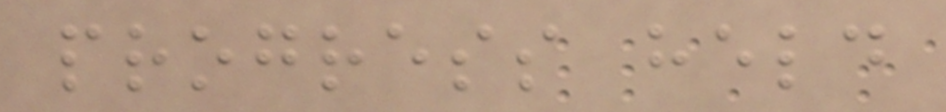progress held
